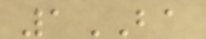1BA
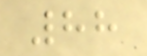88
